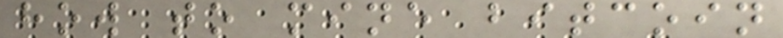how to mine bitcoin
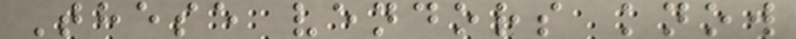These vendors know
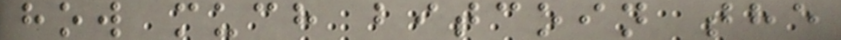how much bitcoin the
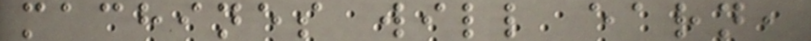machines will earn,
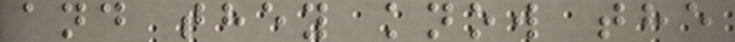and they know the
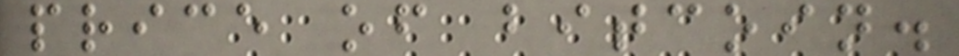price of bitcoin.
